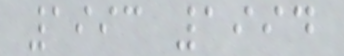1993 1994
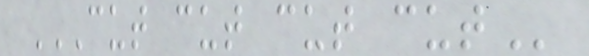CUT CUT CUT CUT
